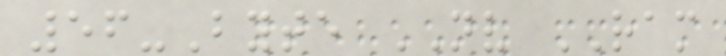56-Byte NV RAM
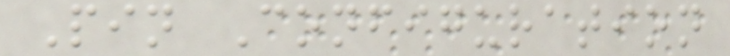Pin Configuration
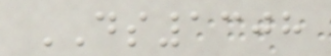DS1308
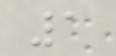1
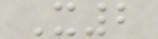X2
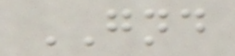GND
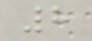8
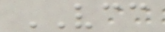VCC
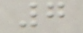7
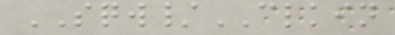SQW/CLKIN
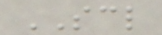SCL
